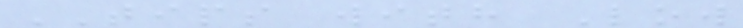TIPS with Low
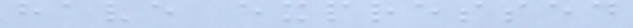have expressed
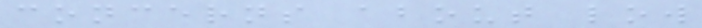concerns about low
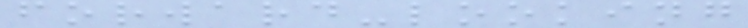forward-looking
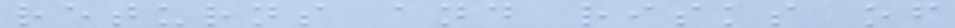returns and risks of
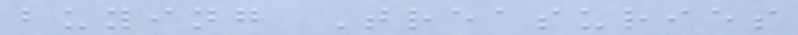buying Treasuries
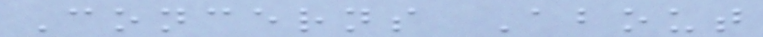Concerns About
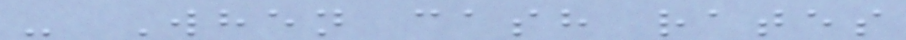- When cash rates
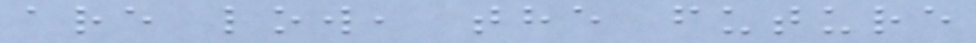are low, the future
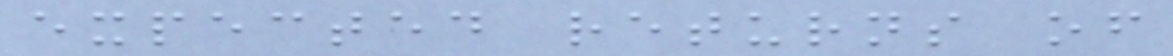expected returns of
